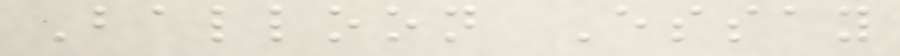Balloon Essay
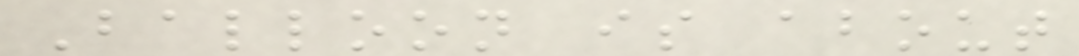Balloon is about
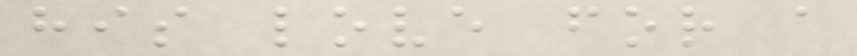his love for a
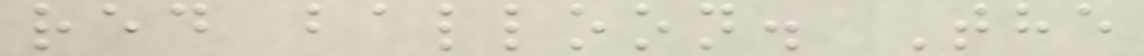red balloon. The
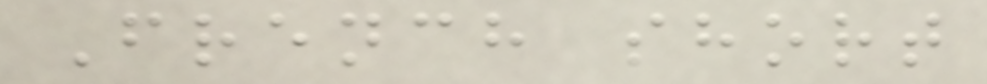French short
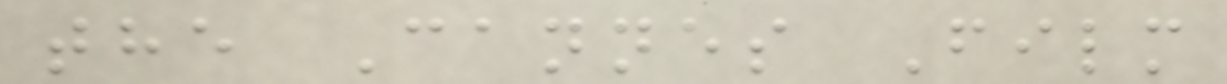the Cannes Film
